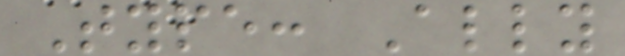Type: Ally
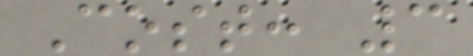Cost: 3
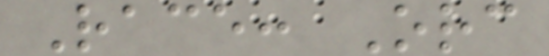Race: Orc
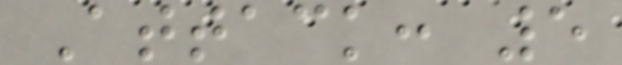Attack: 5
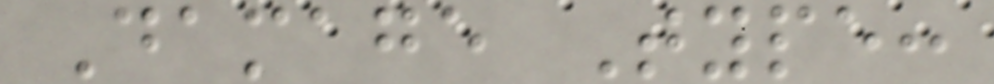Damage Type:
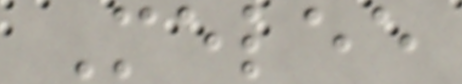Melee
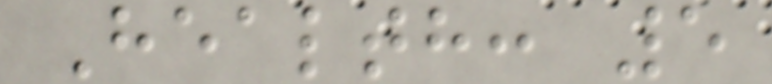Health: 5
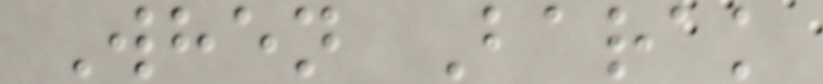When Barak
